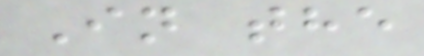In the
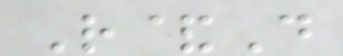R&D
